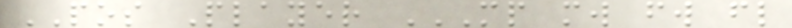POS Player MP MW FW FL
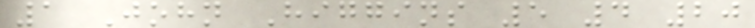1 John Higgins 5 4 20
